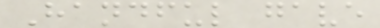Handful gave
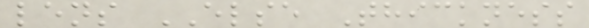lens ELSE Thickness
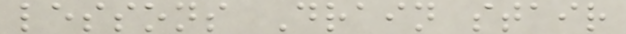lessons Drain stair
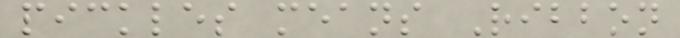pickles means Ribbon
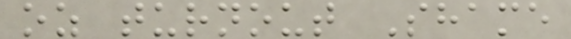oz turnout Shame
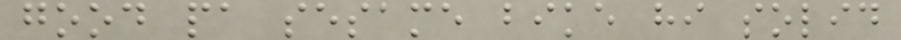good pa sesame bike hi solid
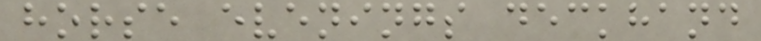horse evenings deckhand
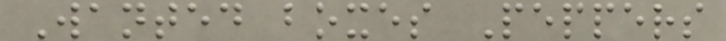Wanted boxes Peppers
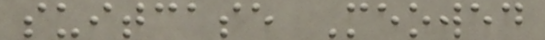suitcase Meowed
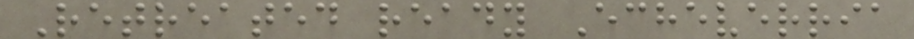Retreated ready Echeverria
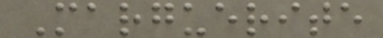Marguerite
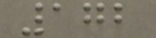172
